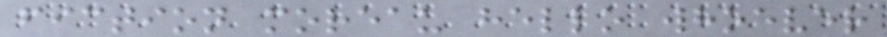fiction moreau hello whoever
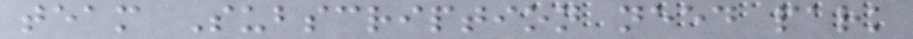team Subscription need park
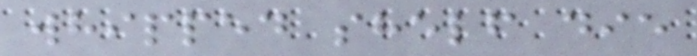whipped shelf die
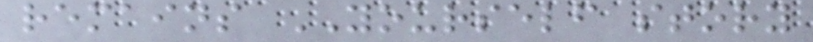remains YOURSELF story
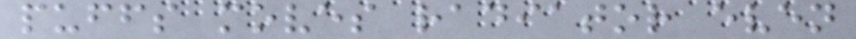puffs moves radiator even
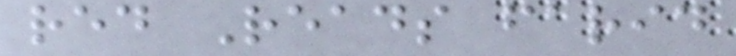red Reads farid
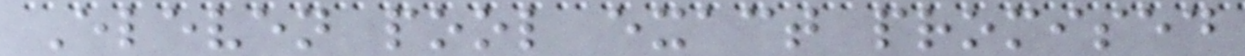Eleven pool exact promised
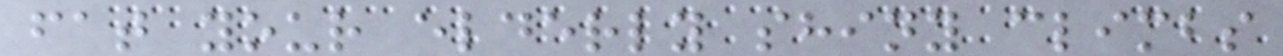fat your elderly shiny climbs
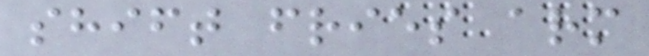shift fries arm
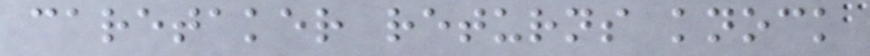caretaker returns knock
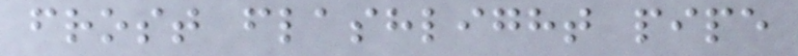frost flashlight pipe
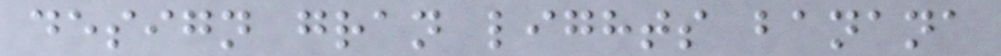design gran lights banana
